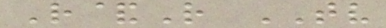R&R TV
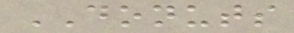DONUTS
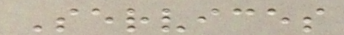Services
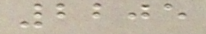2205
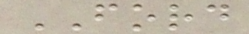FORD
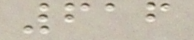616
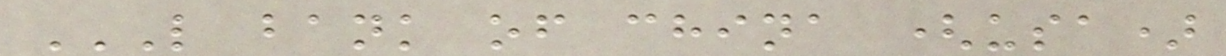L BANK OF CHINA (USA)
